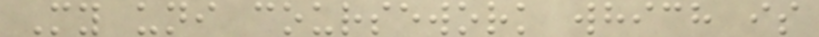My uni coursework which is
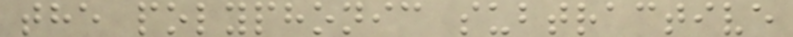the polyphonic subtractive
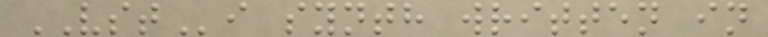VSTi synth written in
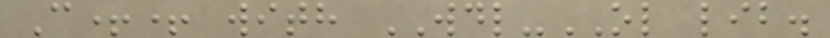C++ with WDL-OL lib.
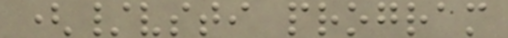(/vsti program
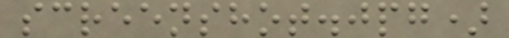screenshot.jpg)
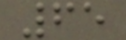65
